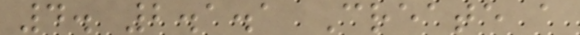4. 2.1.1 Create a
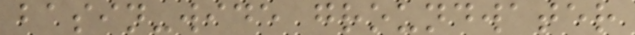basin-wide groundwater
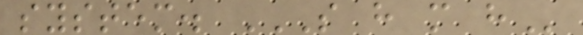system. S H M H
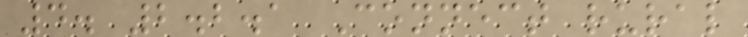4. 2.2.1 Connect rural
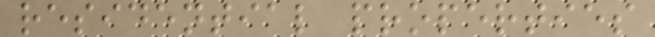residential properties
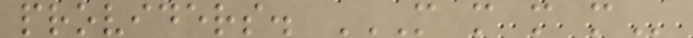providers. M M M M
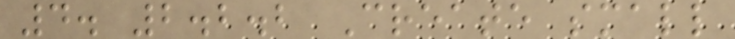4. 2.2.2 Create small
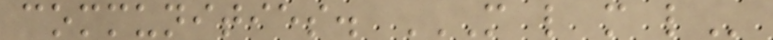communities. M L M L
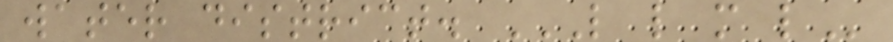water district. L L M L
